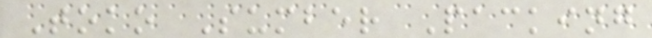Toko Sumber Packing
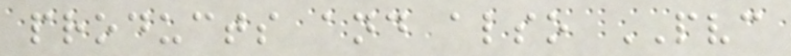products and also PVC
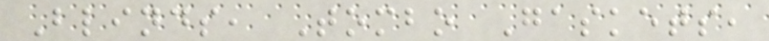Blinds, Tombo Gaskets,
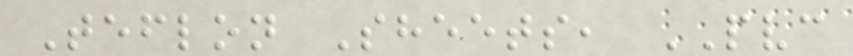Teflon Sheets, PVC
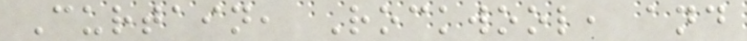Curtain, Rockwool, and
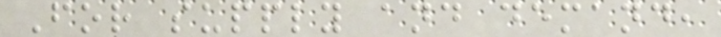For supply and demand,
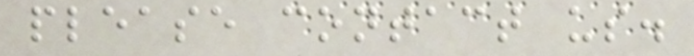please contact us.
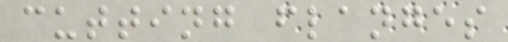cutting flanges
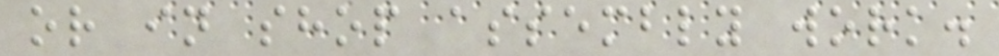or in shop assembly work.
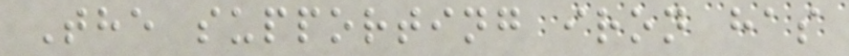The supporting iron has
